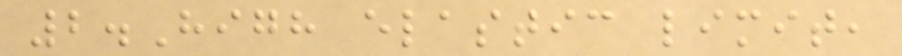2.High elastic limit,
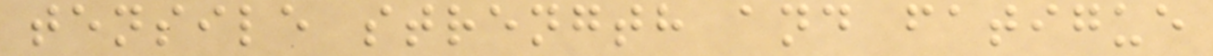tensile strength and fatigue
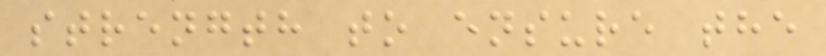strength to ensure the
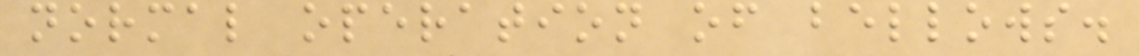normal operation of bellows.
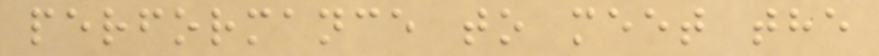performance to meet the
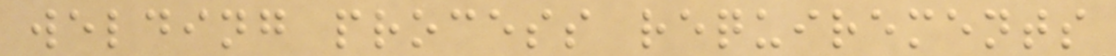welding process requirements
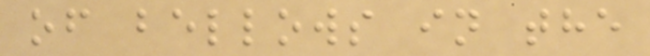of bellows in the
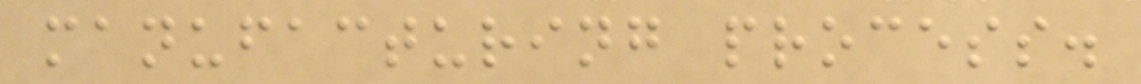manufacturing process.
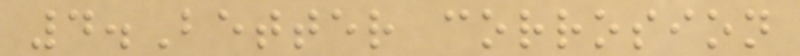4.Better corrosion
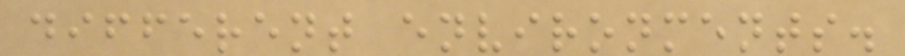different environments.
